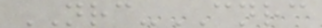NRC-CNRC
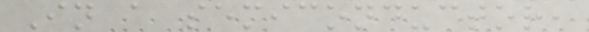In a semiconductor,
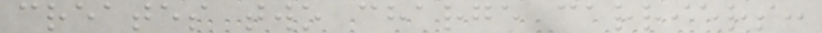creates two charge carriers:
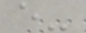e-
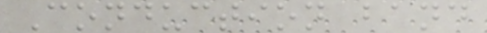Conduction band
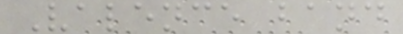Valence band
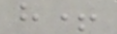h+
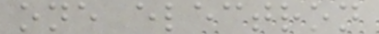one electron
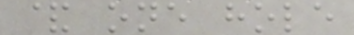& one hole
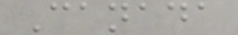Canada
